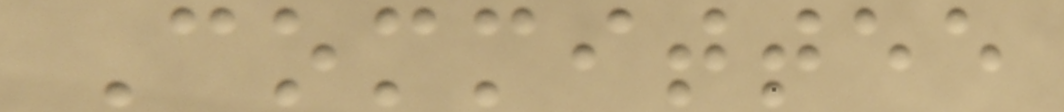Committee
